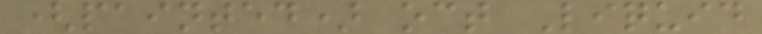(painted) oct Liquid
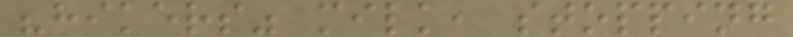"hikers" milk, stopping
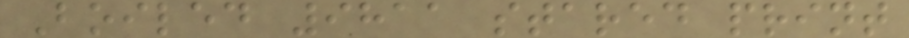Boiled 9811 stared print
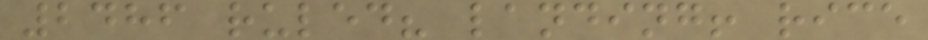2486 ruled? landing! rice
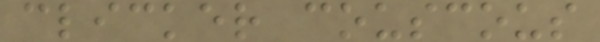clicker couscous
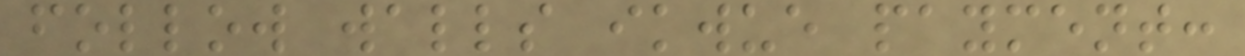follow walls ikwue payment:
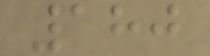180
